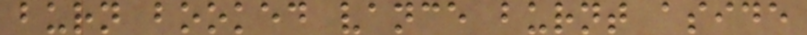burn booked vance burnt aside
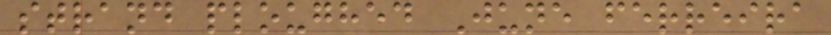strand ploughed June ferreira
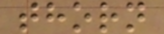thorn
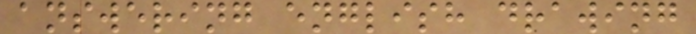answering english drawing
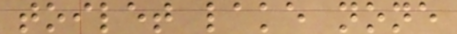toilet lake none
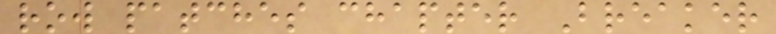row patches chapter Breaker
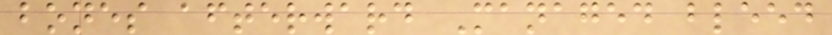bones afterward Managed bleed
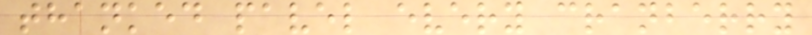thanked pavel every cranberry
